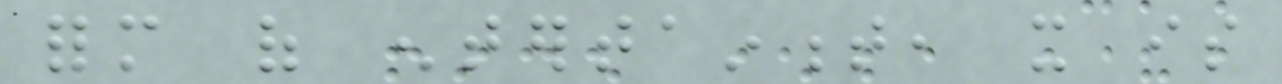form of entertainment, it is
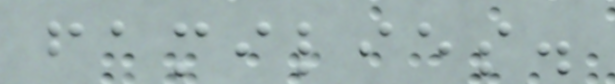families.
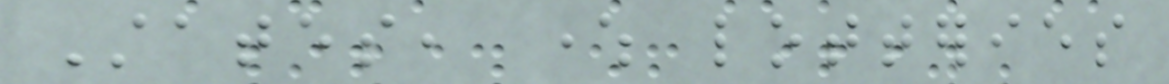States, where lotteries
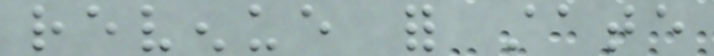revenue for state
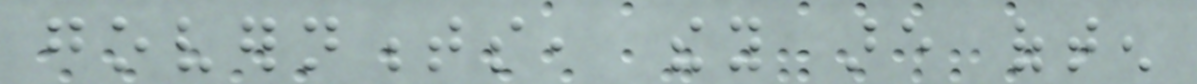governments, they are often
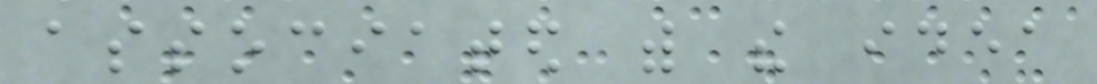associated with the idea
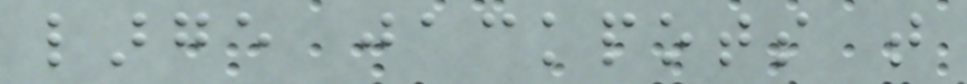large jackpots that
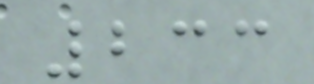233
